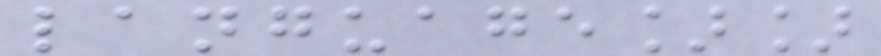language]]
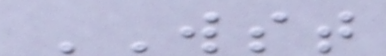WST
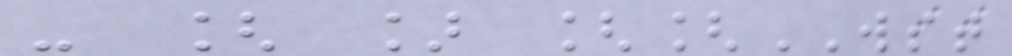- [ ] [[WST
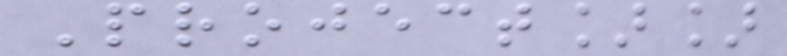Project]]
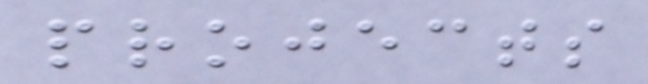projects
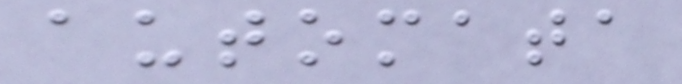automata
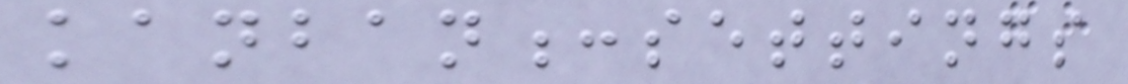kanban:settings
